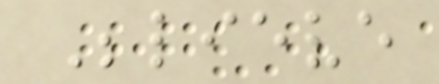Believe
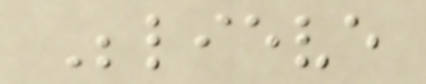Believe
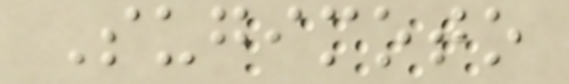Sugimoto
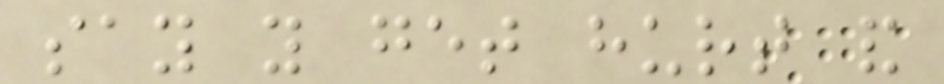say you get hurt and
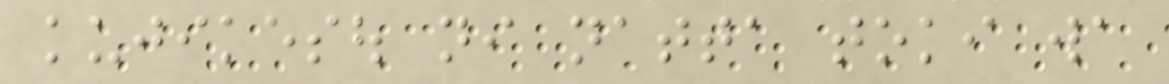kujikesou ni natta toki wa
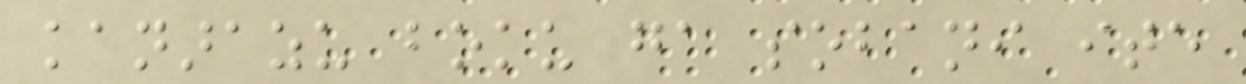kanarazu boku ga sobani ite
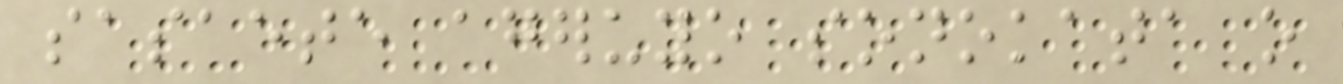sasaete ageruyo sonokata o
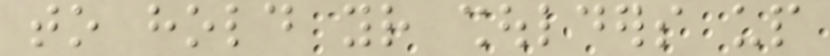to hold your shoulders up
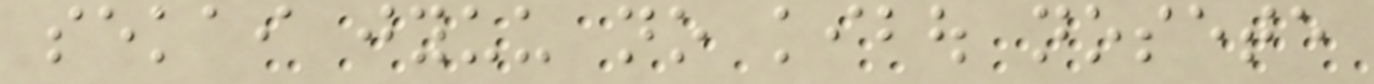sekai jyuu no kibou nosete
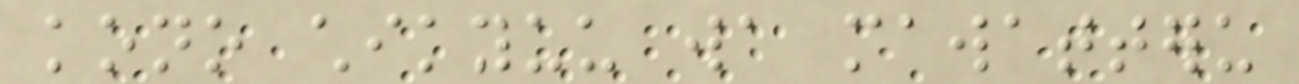kono chikyuu wa mawatteru
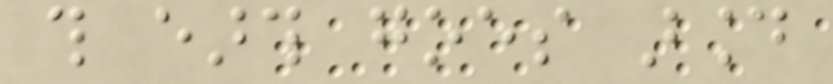this earth goes around
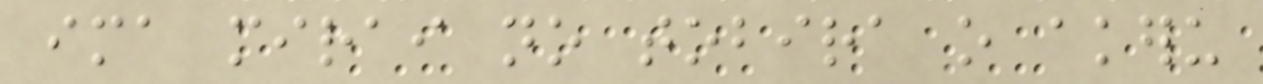ima mirai no tobira o akeru
